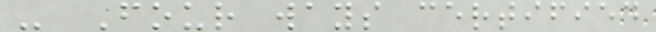- Four ways certified
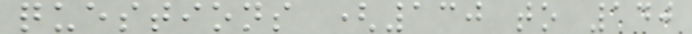questions (130 to 140
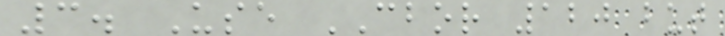3. Use CBOR 120 but
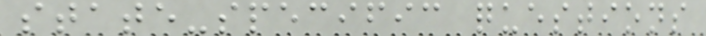state-specific questions
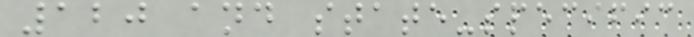120 and state-specific
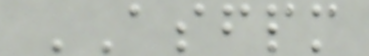ASFPM
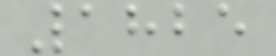1825
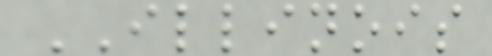ILLINOIS
